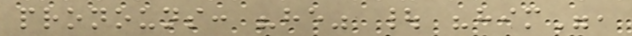pronouns: "he" | "him",
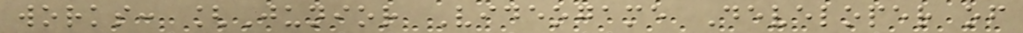works: [Junior Videogame Developer of
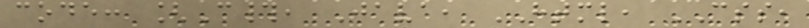code: [C#, Java, HTML, CSS,
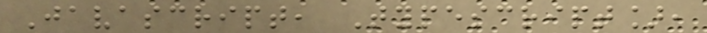Javascript, Typescript],
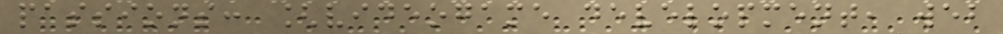passions: [videogame development, web
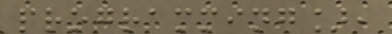programming],
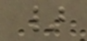}
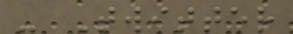- Twitter
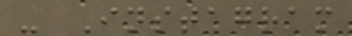- Instagram
